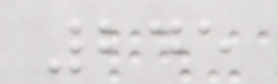245
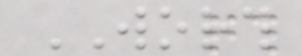WORTH
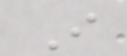I
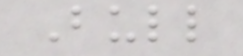Bull
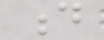d
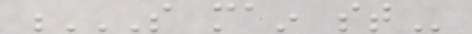S MAIN ST
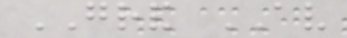GRAND AV
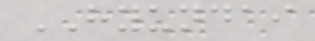HYUNDAI
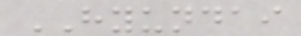HYUNDAI
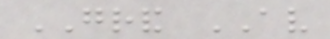GRAND AV
